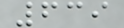639
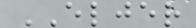ELJER
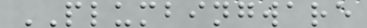PLUMBINGWARE
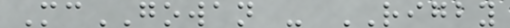McGOWAN - RIGBY
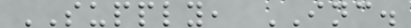SUPPLY, INC.
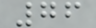76
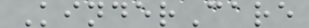KinderCare
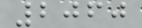2060
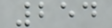254
